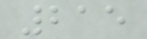215
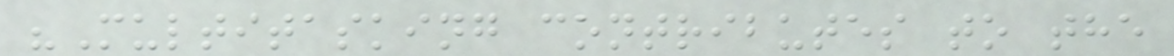"Multitasking contributes to the
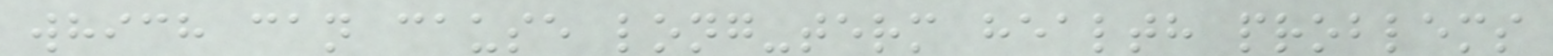which can cause long-term health problems
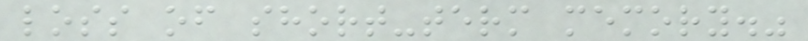loss of short-term memory."
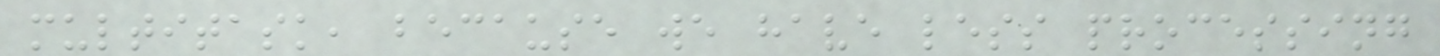multitask, because we have less processing
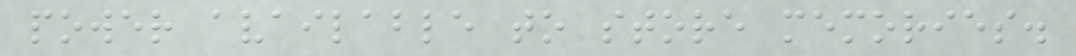power available to store memories.
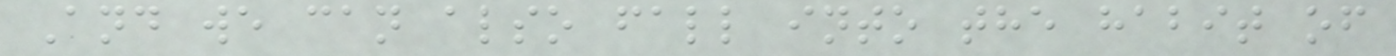And we can also fall into the habit of
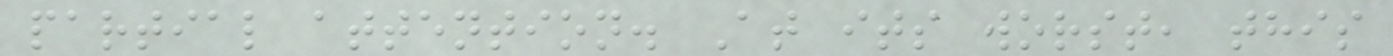partial attention. At its worst, this
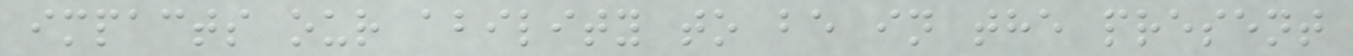impacts our ability to be in the present
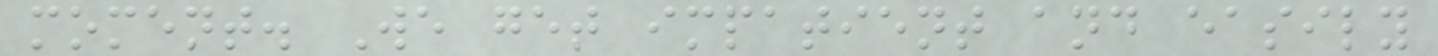moment. We get impatient and easily
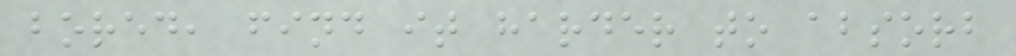bored, find it harder to absorb
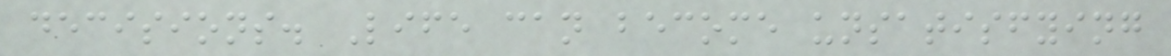decisions. Life can become unsatisfying
